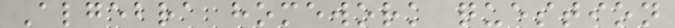Algebra homework question
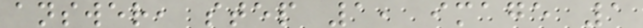answer, step 1, image 1
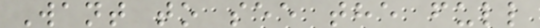Want to see the full
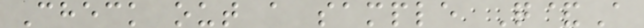Check out a sample Q&A
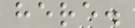here.
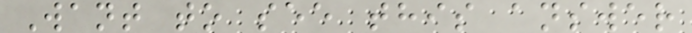Want to see this answer
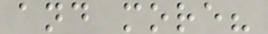and more?
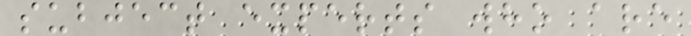subject experts who are
